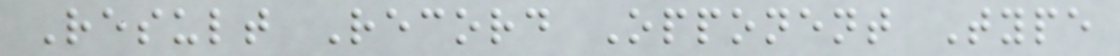Result Record Opponent Type
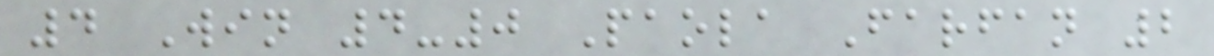4 Win 4-0 Paola Farfan 2
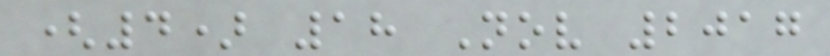(4) 18 Nov 2017
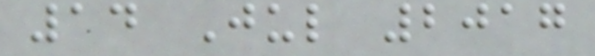14 Jul 2017
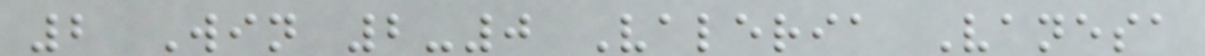2 Win 2-0 Valeria Vanesa
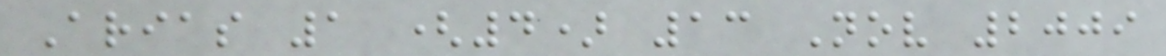Arias 1 (4) 13 Nov 2009
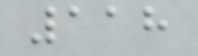118
